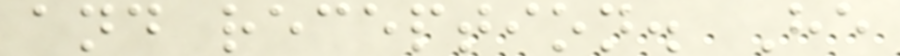and reception. He
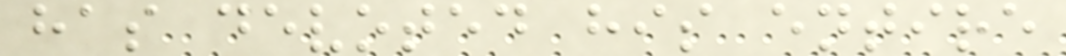has devoted his entire
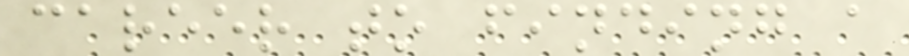career to finding a
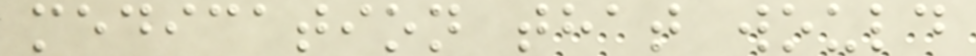medication that would
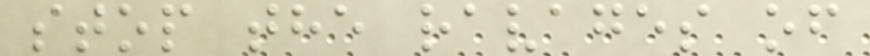stop the ravages of
